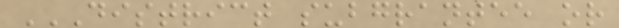DISTRICT SUBGRANTEE OR
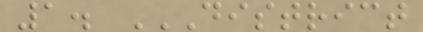1. DISTRICT
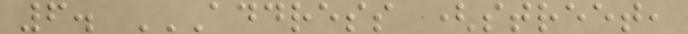6. ADDRESS (STREET,
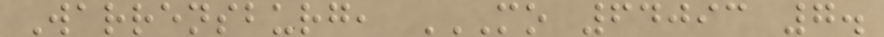Warrensburg, MO 64093 7.
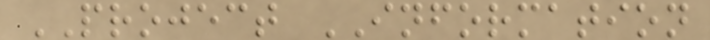PROJECT INFORMATION
